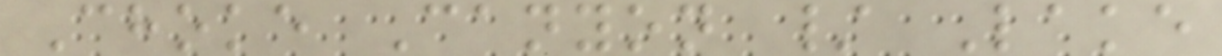Choke Canyon / Lake
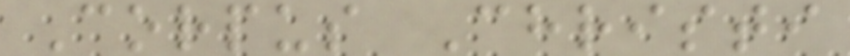Corpus Christi
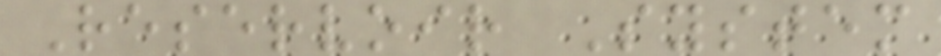Reservoir System
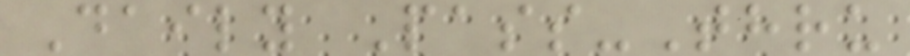Daily Pass-Thru
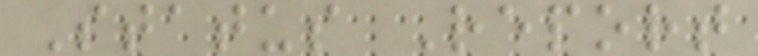Status Report
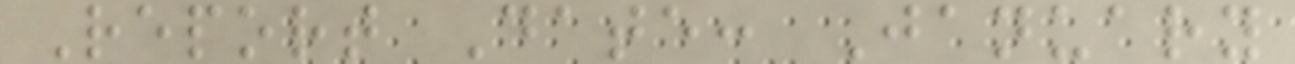Report Date: January
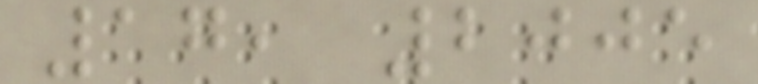17, 2005
